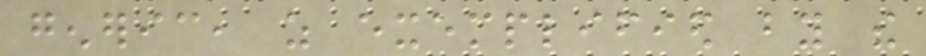generic, as exemplified by the
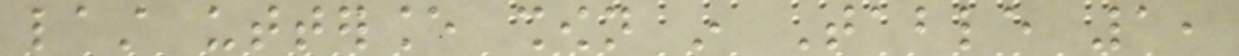last utterance shown in Table 1,
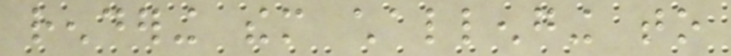rendering them challenging to
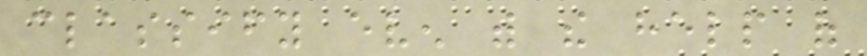classify even with the help of
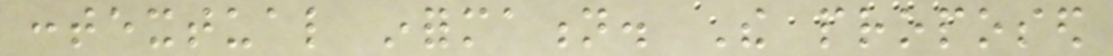contextual information. The proposed
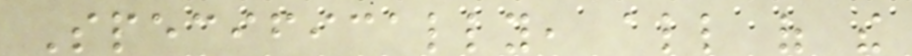Specifically, all of the
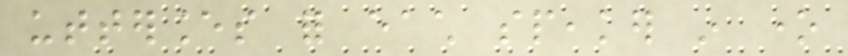utterances for each speaker in one
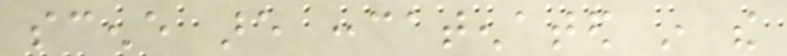scene are concatenated in the
